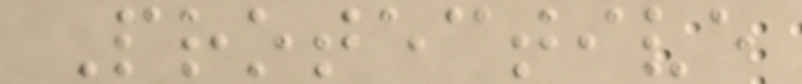Protective
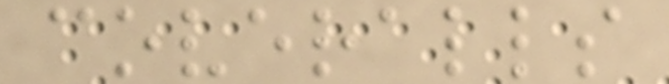coveralls
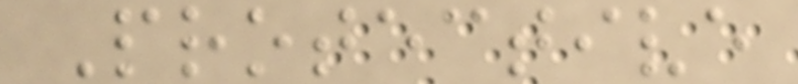Protective
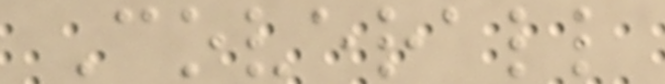Coverall
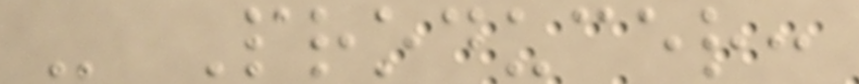- Producer:
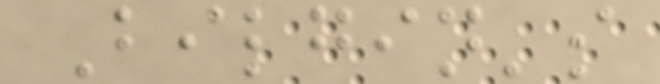Bilgin's
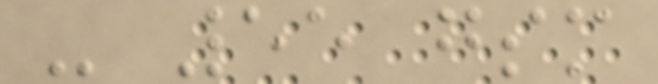- 55 gsm
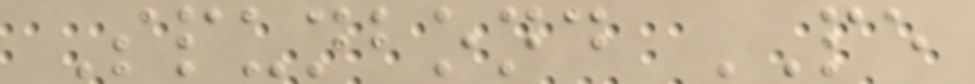Spunbond PE
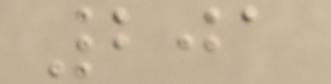201
